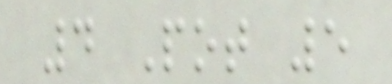4 Pot 5
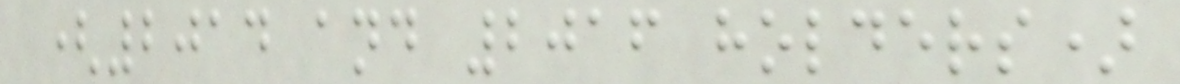(2014 and 2016 holders)
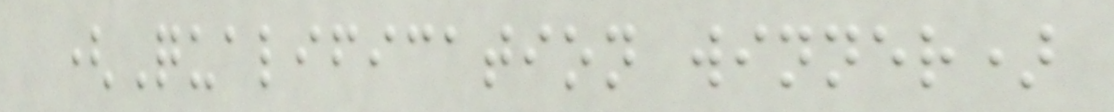(Qualification winner)
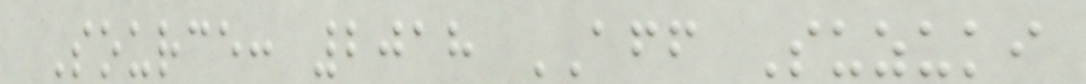Source: 2018 AFF Suzuki
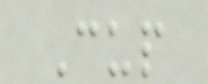Cup
